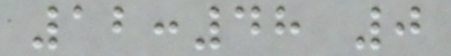12:48 0
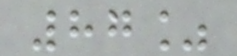87%
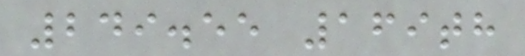249.55 169th
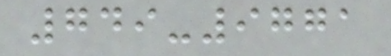749-9771
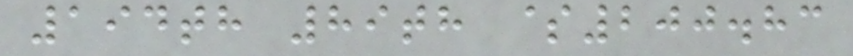194th 89th $200.83
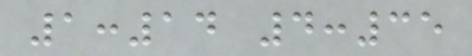1:14 4:35
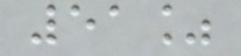51%
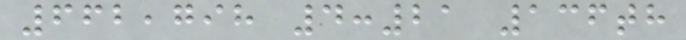662,798 4:21 136th
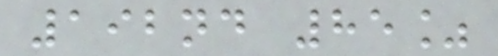192nd 85%
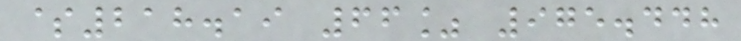$218.19 66% 975.448
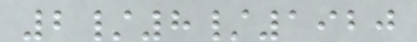2/8/1920
